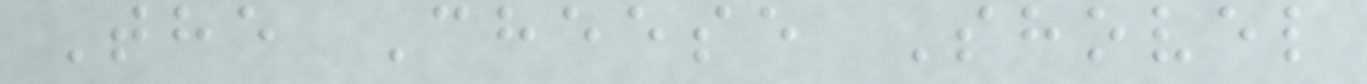The Cheese Shovel
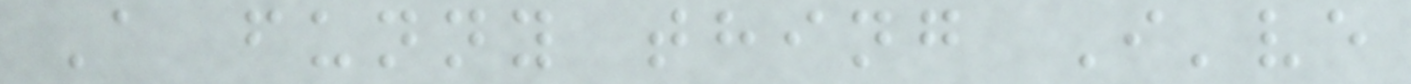A funny thing I've
